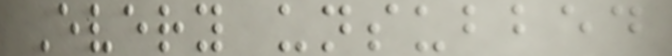Every unsubbed
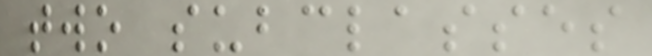two subclasses
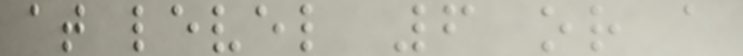at level 6 or a
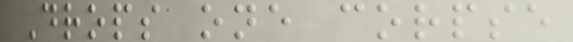Drops one corpse
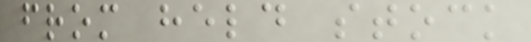from held stock
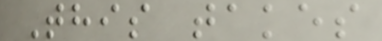This takes
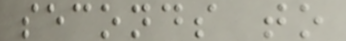seconds to
